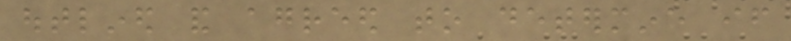outlined and agreed to determine if
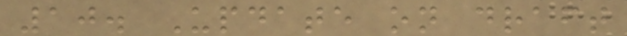10. Update on draft
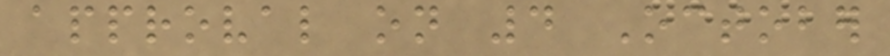approval on 4 October
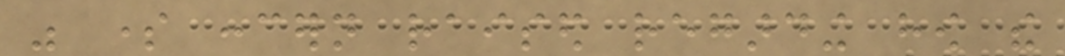was some concern raised regarding how the
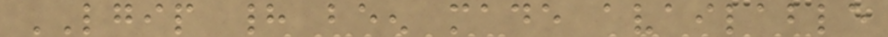LGIP had been made available
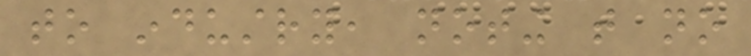to industry, noting that no
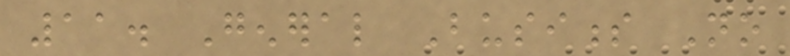11. General Business No
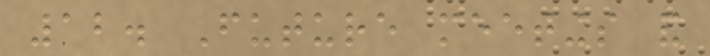12. Future meetings and
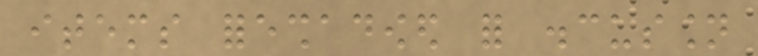items foreshadowed for discussion
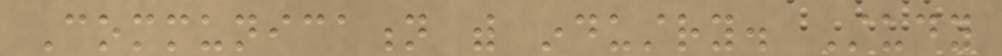Communication with industry. Study
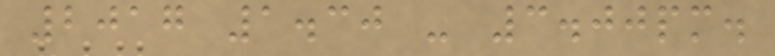2017 1.30 - 3.00pm.
